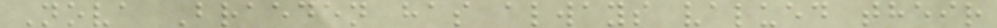Nova Braeden has always valued their
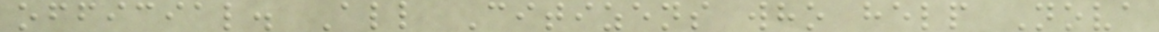official. All Citizens who help Nova
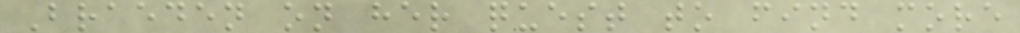Braeden on her quest to find more
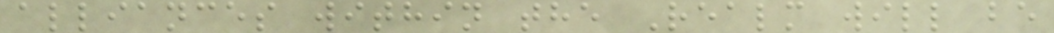alliances within the Realm will be
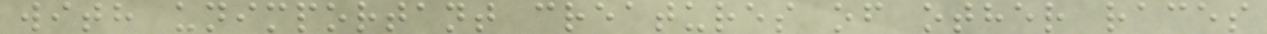with unimportant creatures of other races
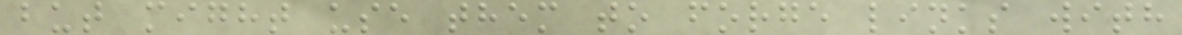but might use them to forge links with
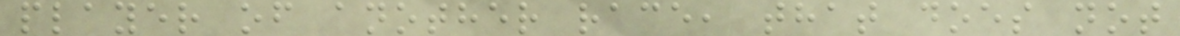player of another race, that does not
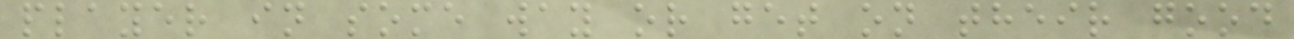player in some way or get on their good
